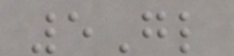5Gl
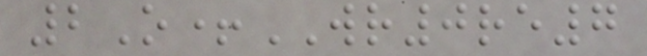2O+WR0re7
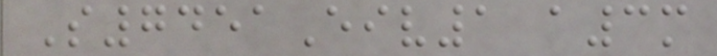S7451Eiv1 a3m
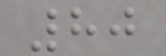80
